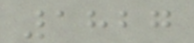1827
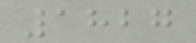1827
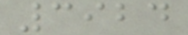3924
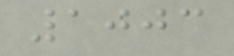1003
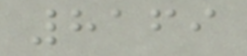8169
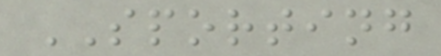SPORTING
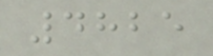4825
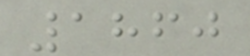1860
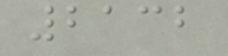2132
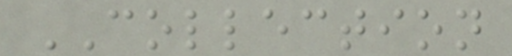COLLECTION
